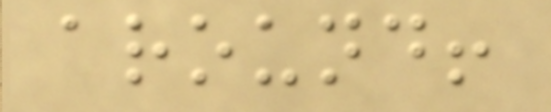around!
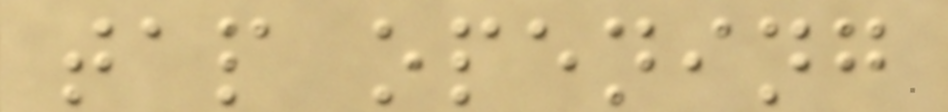tap opening
